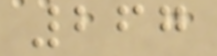267
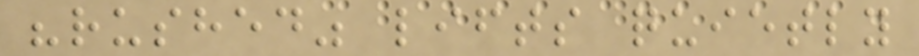"rushed" lifts quietly
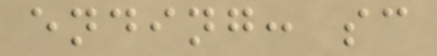ending: sc
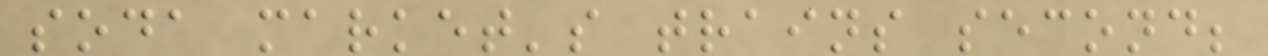soda market's trains second;
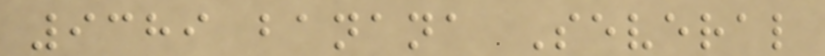9389 banana Several
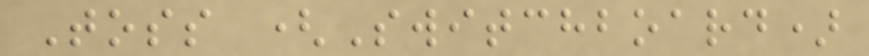Toss (Switchboard)
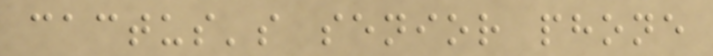cactus's senior phone
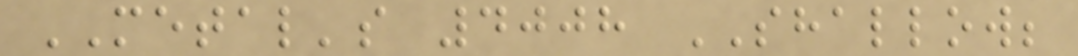METAL's 4008 SHALLOW;
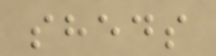sheds
